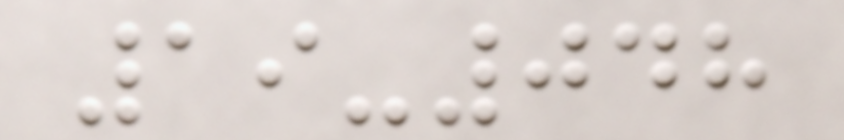19-048
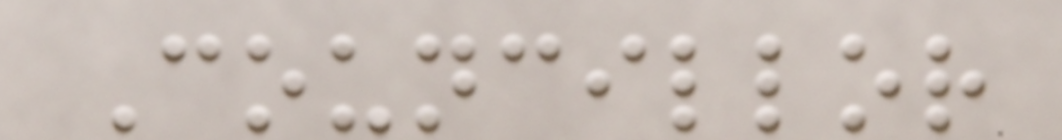Councillor
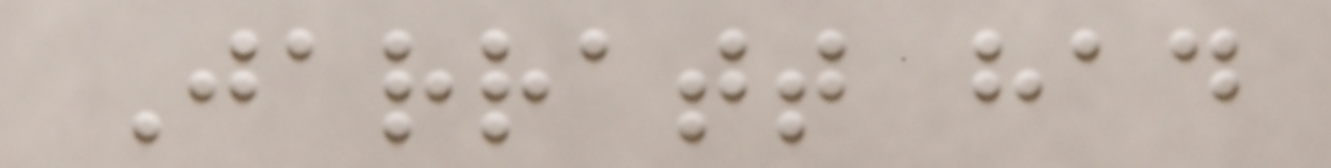Jarratt had
